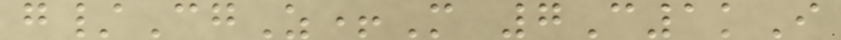g/CgZ+M 7C1kI
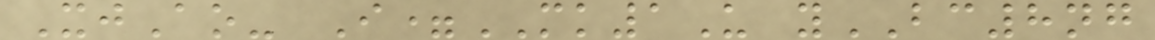XjAo- I=MK1U yBC8ng
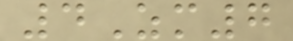4Zm7
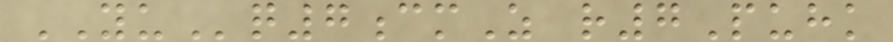YUq7cmZ r7Puhk
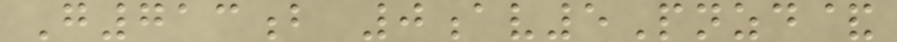G713b 0av5Pnzd&
